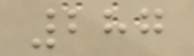287
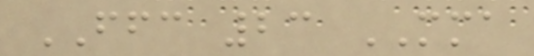FFC 23 MMA
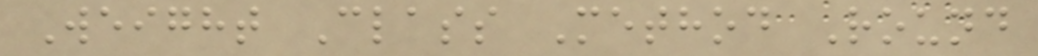Weight Class Method Round
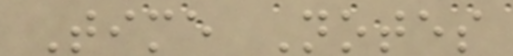Time Notes
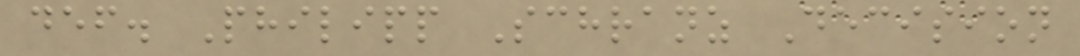def. Philipp Schranz Decision
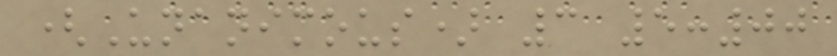(Unanimous) 3 5:00
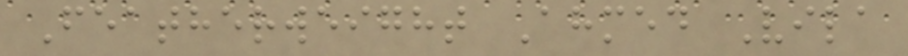Featherweight Ahmed Vila
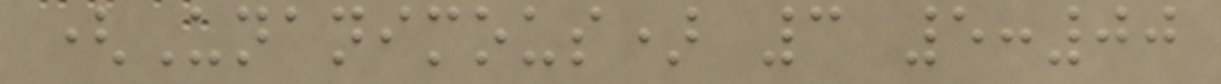(Unanimous) 3 5:00
